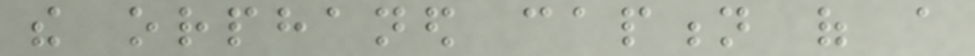the orphaned caption of a
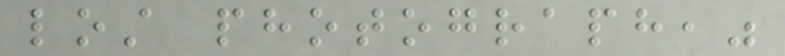lost photograph,"
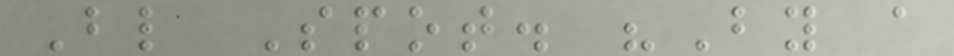Blind Spot. "By a
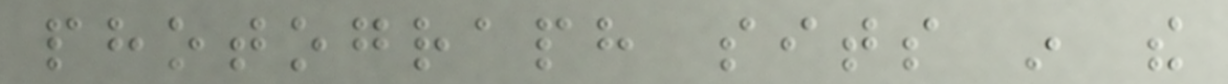photograph sits in the
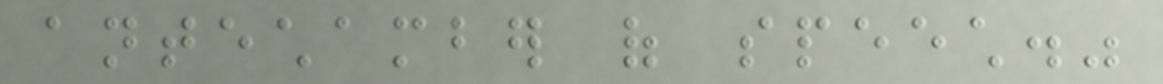antechamber of speech."
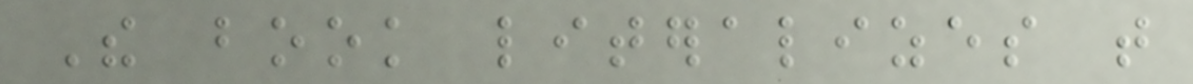The book literalizes that
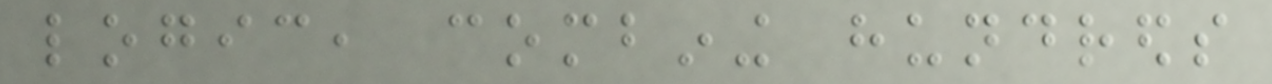logic, combining hundreds
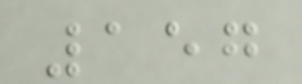157
